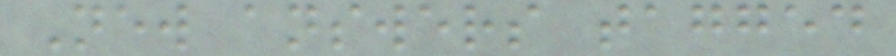New answers tagged
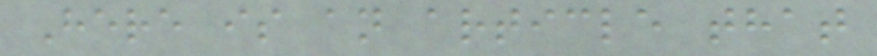Here is an article that
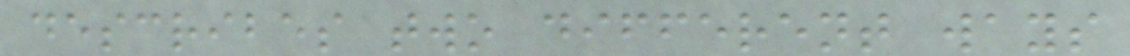describes two different ways
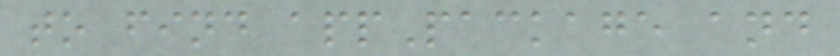to find appPackage and
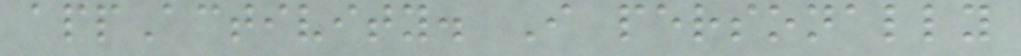appActivity. I personally
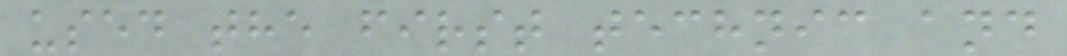used the first technic and
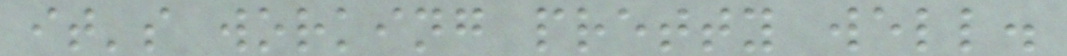it's working pretty well.
